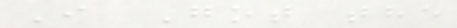I Got the
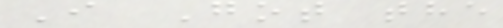I Got the
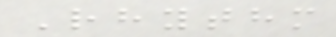Rhythm
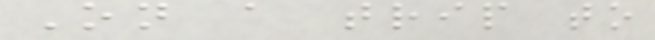On a trip to
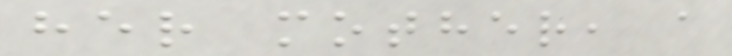her mother, a
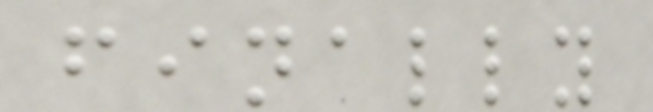finally
